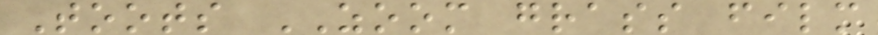Toots ZOOM grass film
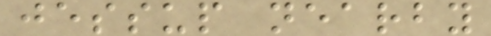jessup nearby
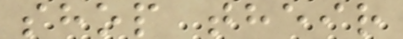shop their
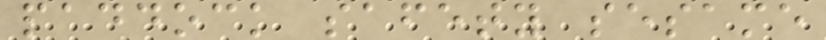paddock safety sesame
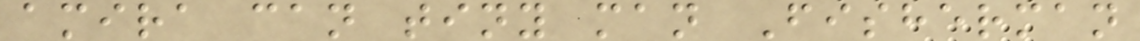amira can tiny man Fisherman
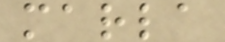marla
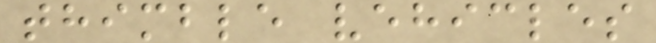thimble vehicles
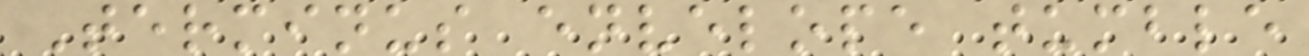Terminus envelope tumble
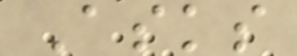Asks
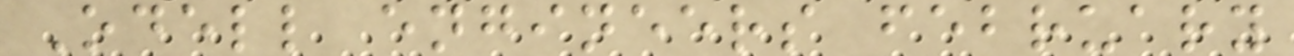Odell engineers february
